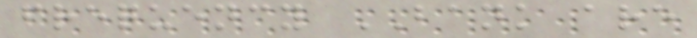frequency BANK are
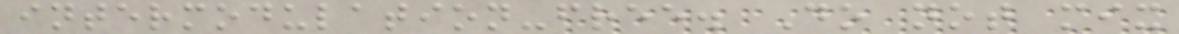intermodulation-free. Do not mix
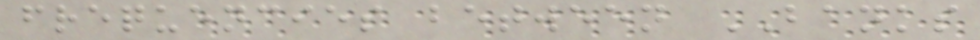frequencies between BANKS
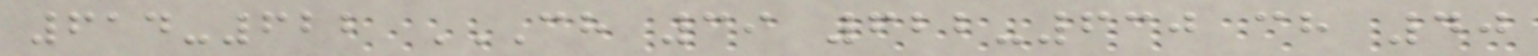614-622 CH 39 622-630 CH 40
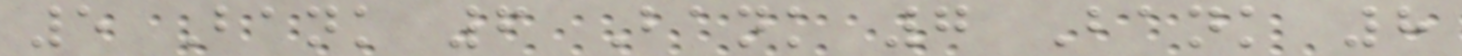5 Bank 6 Bank 7 Bank 8
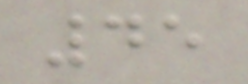45
